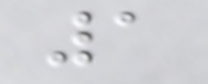1
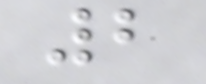2
